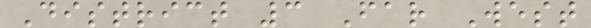District 3 Far West
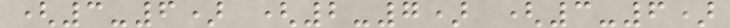(3-6) (2-7) (3-6)
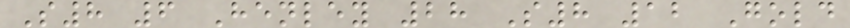S8 6 Henley 28 S8 12 Gold
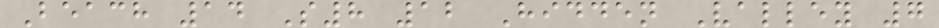Beach 14 S8 12 Hidden Valley 7
